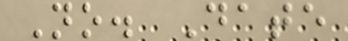No. Date
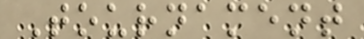Tournament
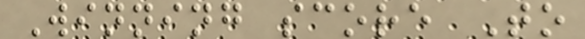Winning score To
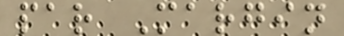par Margin
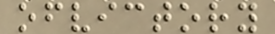ofvictory
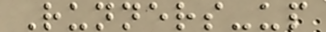Runners-up
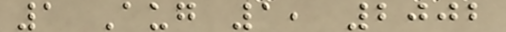1 Aug 1, 2002
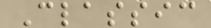Classic
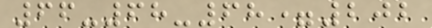66-68-68=202
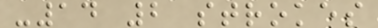-14 2 strokes
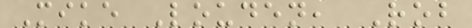Mike Louden, Rob
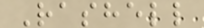Rashell
